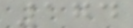174
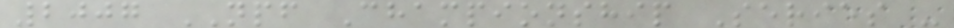2007 NPF Championship Series -
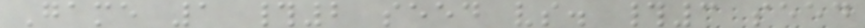Game 1 #2 seed vs. #3 seed
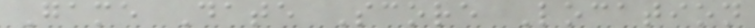Game Date Score Location
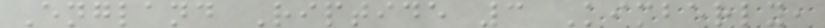England Riptide 3 Kimberly,
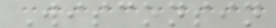Wisconsin
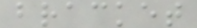bracket
